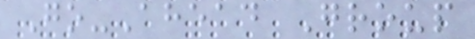Go-Ahead Group
